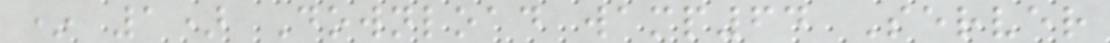* 1) Download wamp64 Server
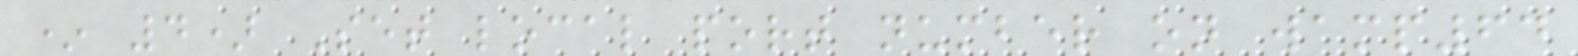* 4) Set local port number on wamp64
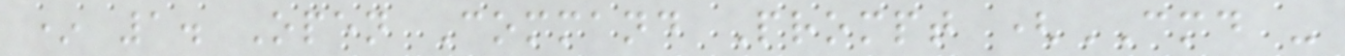* 1. Open Command Prompt (CMD -
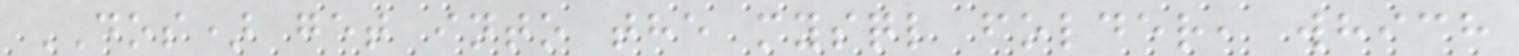DOS) get into the mysql folder, which
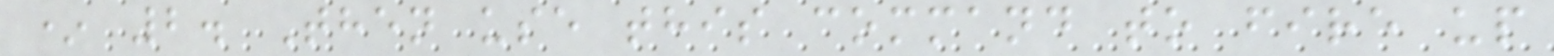* 2. Then use this command to fire up
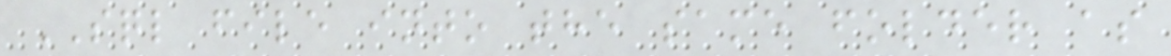SQL file into the same folder as
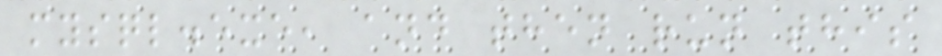mysql.exe, and then run this
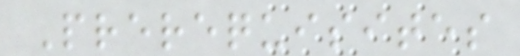Prerequisites
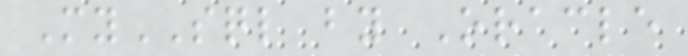MySQL by Oracle
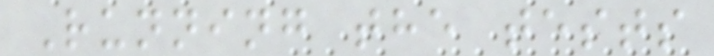Running the tests
